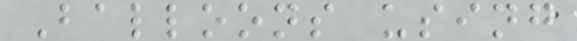Balloons using
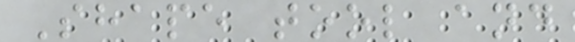Shape tool and
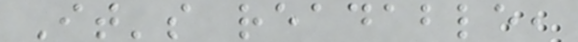It's readable,
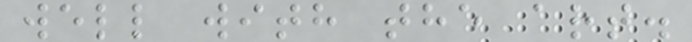well with the art.
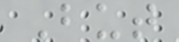But
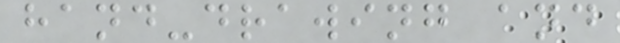hand-drawing and
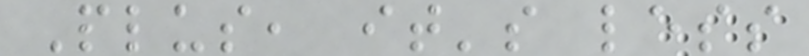Plus, it's less
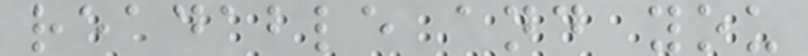readable and you
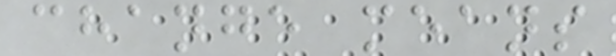change means
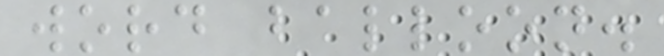word balloon.
